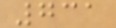731
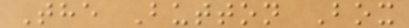The Button Box
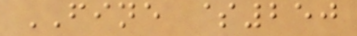FINE $250
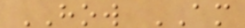HOW AM
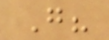G?
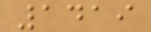1419
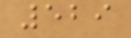529
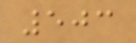503
